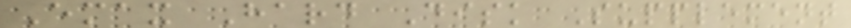Emax Hard Disk Supplement
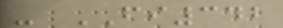- FI342
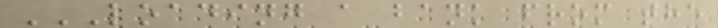LOADING A BANK FROM THE
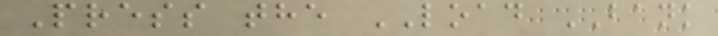Press the LOAD BANK
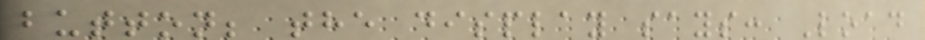button; the display says: Load
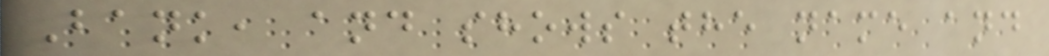Bank, and shows the name and
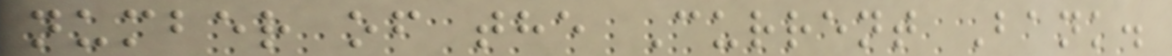number of the Current Bank.
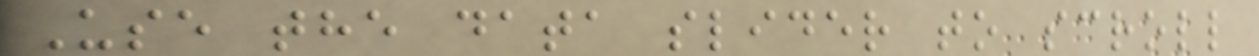Use the data slider to scroll
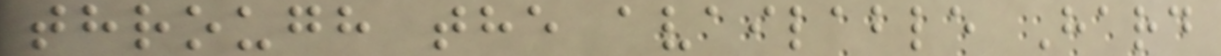through the available Hard
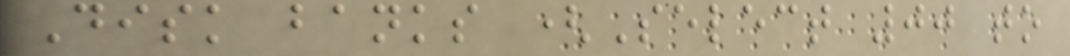Disk banks (Select 00 to
